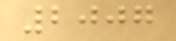2007
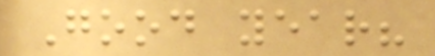Good year?
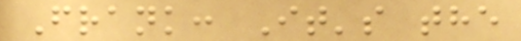Frank: It's the
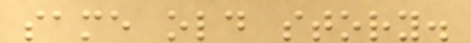same old story.
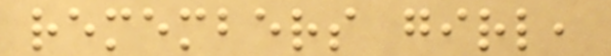remembers girl,
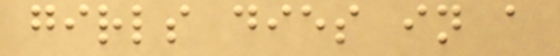girls dies in a
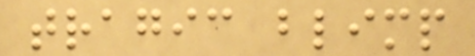tragic blimp
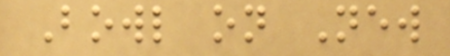Bowl on New
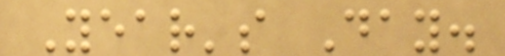Year's Day.
